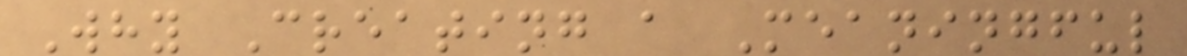Why Creating a Meaningful
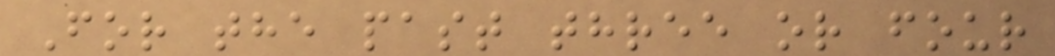For the past three or four
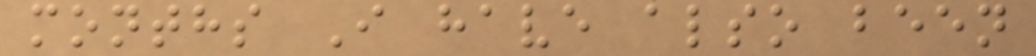months I have also been
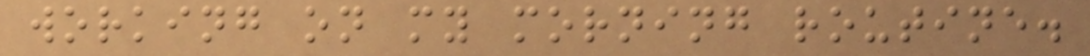working on my morning routine.
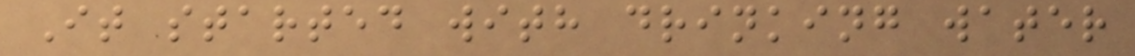It started with drinking water
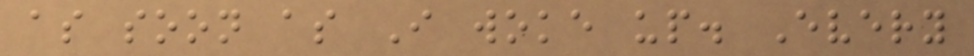as soon as I woke up. Every
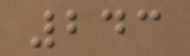243
